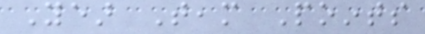Year Team Points
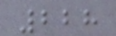228
